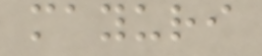mayuri
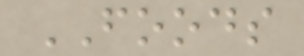FOODS
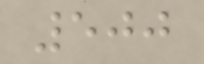500
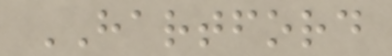HARTFORD
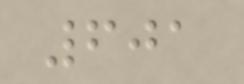601
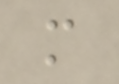m
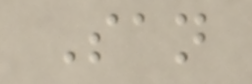San
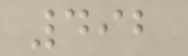492
